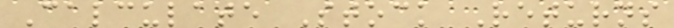Calculate Stock Returns
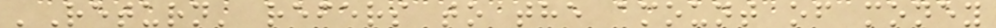'Return' refers to the amount of money
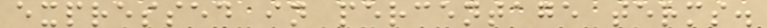expressed in percentage terms.
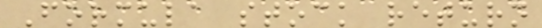Formula stock return
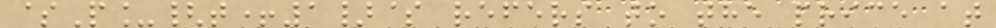$P_{t+1}$ refers to the price at
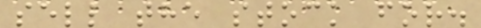sell the stock for.
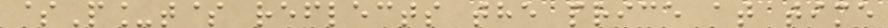$P_t$ reflects the price at time
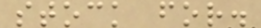stock for.
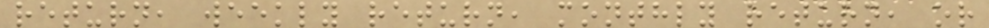return, weekly return, monthly return, or
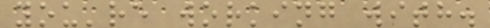you're working with.
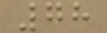78
